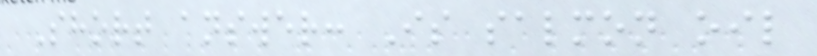Short answer: Is salmon oil
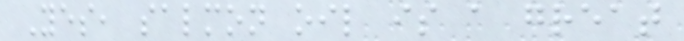Yes, salmon oil is a great
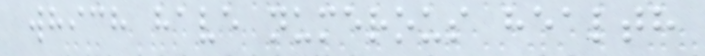which have numerous health
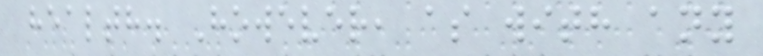health. However, as with any
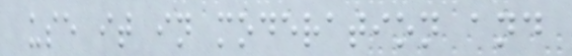use it in moderation and
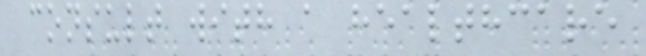consult with a healthcare
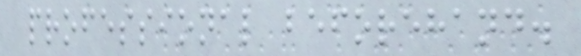professional beforehand.
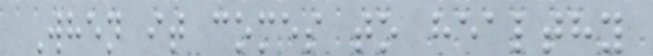When it comes to healthy
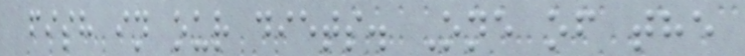fish in our diets. One of the
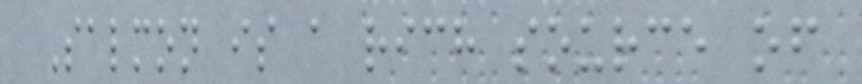Salmon is a rich source of
